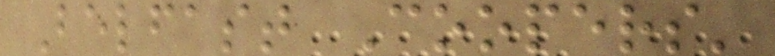Belfast Coopers'
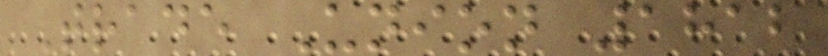Trade Union 1812
